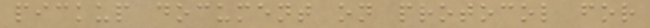pickup document on protocol for
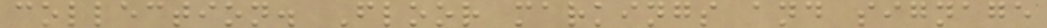collection. Floor markings and signage
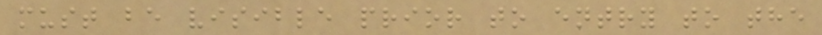must be visible prior to entry to the
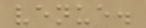venue.
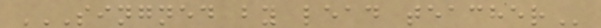SINGNED BY LEAD TEACHER
